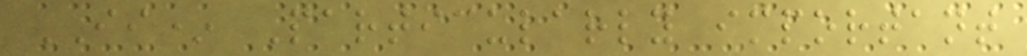II* Particularly important
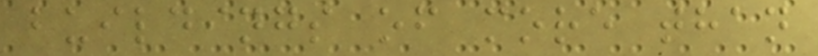buildings of more than
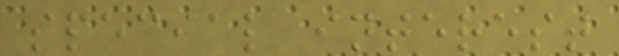special interest
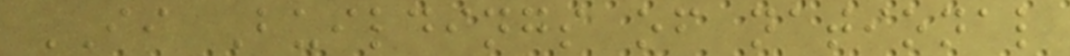II Buildings of national
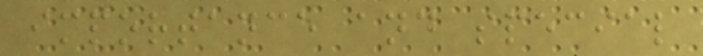importance and special
